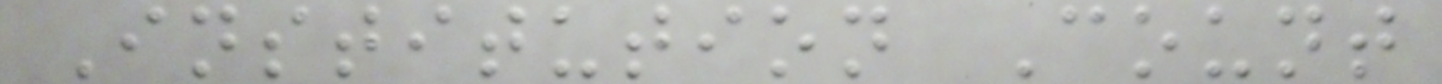Institution Count
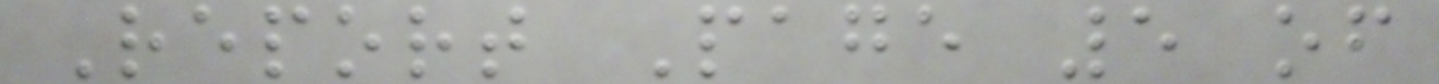Report Page 5 of
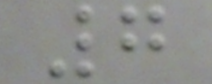7
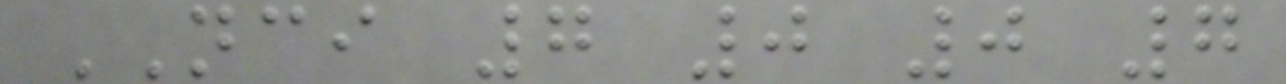NCI 7 0 0 7
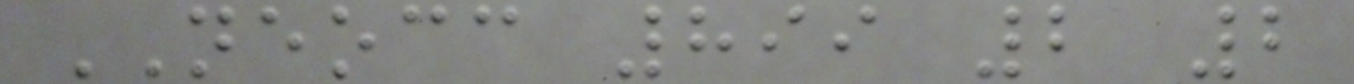NEOCC 899 2 2
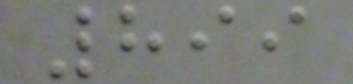899
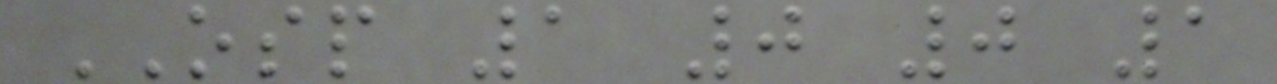OSP 1 0 0 1
